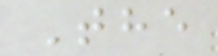The
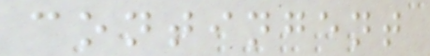contingent
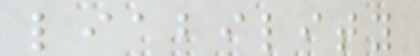liability
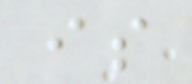is
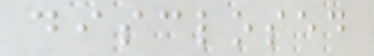disclosed
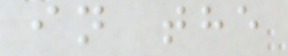in the
